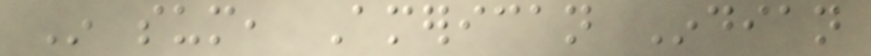In sum, American Indian
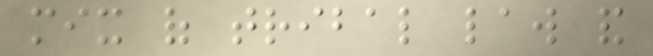mix of tribal law and
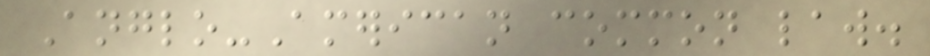Anglo-American common law.
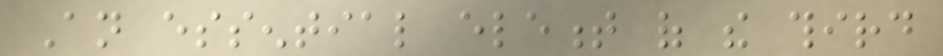An essential element of the third
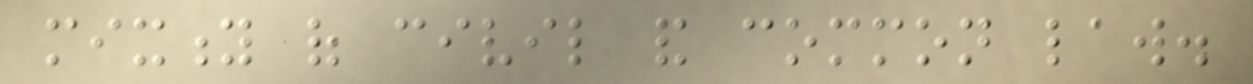mixity of civil and common law.
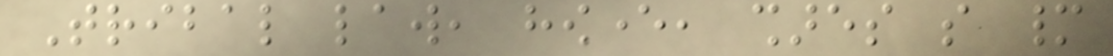Tribal law, however, shares so many
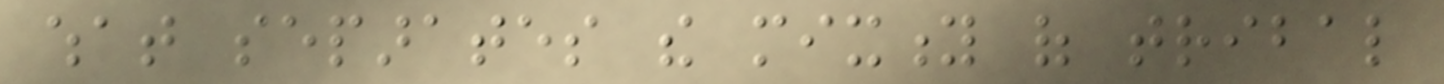what separates the mixity of tribal
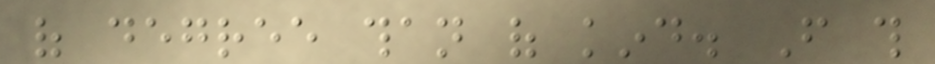of degree than of kind. From this
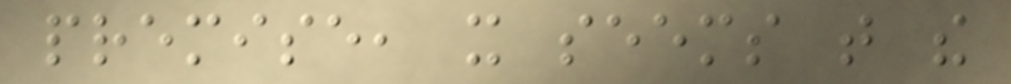premise, it seems that the
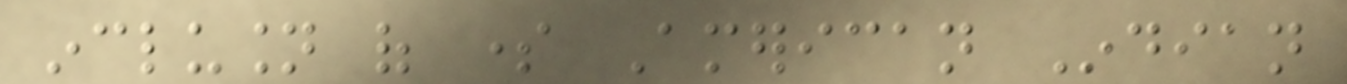inclusion of some American Indian
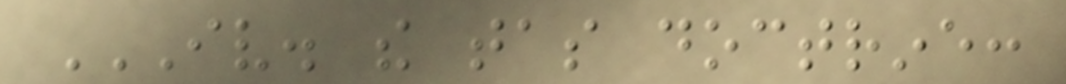IV. THE TAS DOCTRINE:
